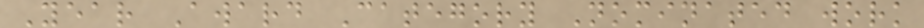Year Award Category Nominated work
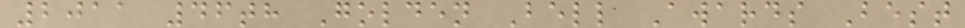2011 46th Golden Bell Awards Best
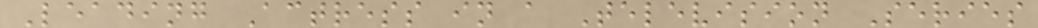Leading Actress in a Television Series
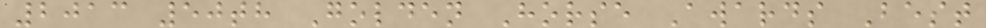2013 50th Golden Horse Awards Best
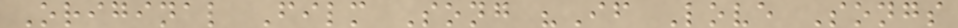Original Film Song "If Love Songs
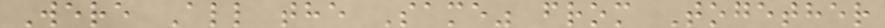Were All the Same" from Together
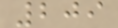209
